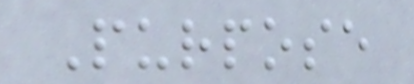Purpose
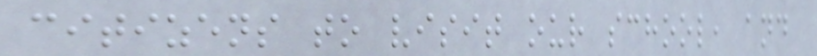citizens to visit our school, and
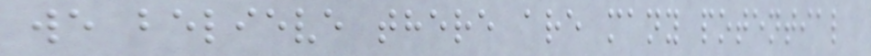we believe there are many potential
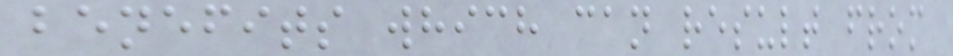benefits which can result from
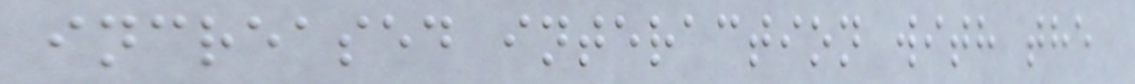increased interaction with the
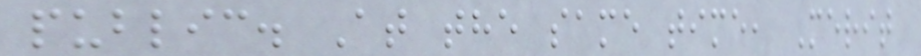public. At the same time, Merit
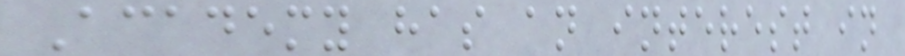Academy has an interest in
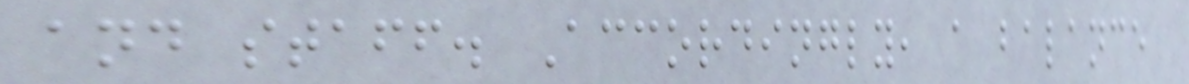and staff. Accordingly, a balance
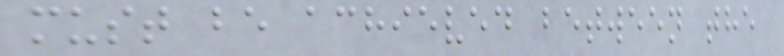must be achieved between the
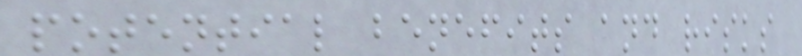potential benefits and risks
